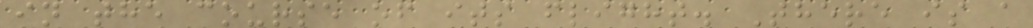in the course of its flight. There is a
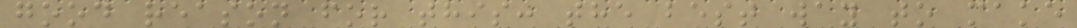good reason for this: the best way to make
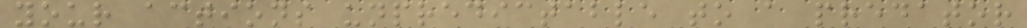your actions unpredictable to a predator
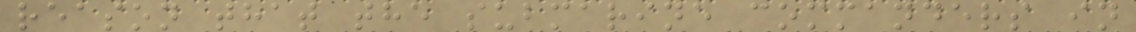reason that the submarine commanders in
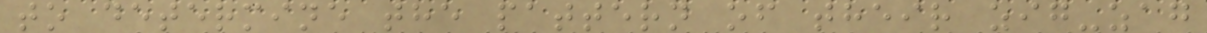to determine the pattern of their zig-zag
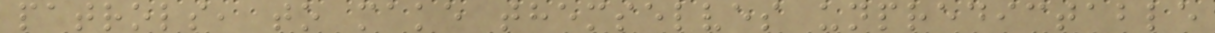patrols, to make themselves unpredictable
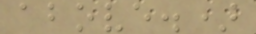above.)
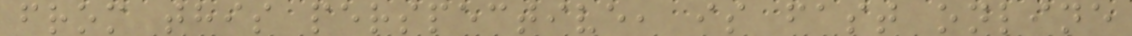from this perspective, is fast online
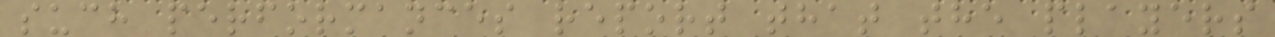such performances report that the players
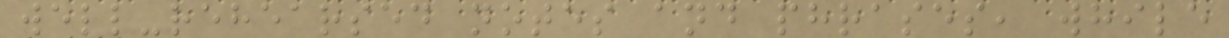well-rehearsed notes and phrases, while
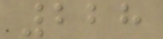228
